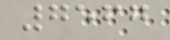7567
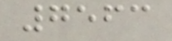7563
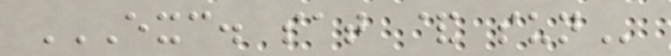EXC. SAT & SUN
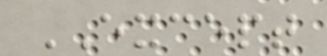EXCEPT
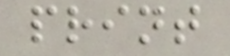print
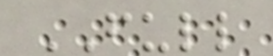FULL
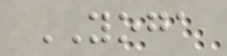YOGA
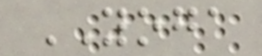YOGA
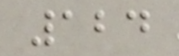124
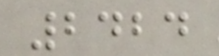2424
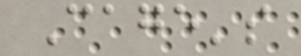Cage's
